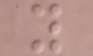y
